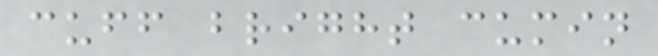cuff bright cumin
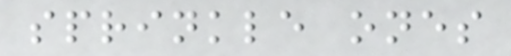sprinkle ones
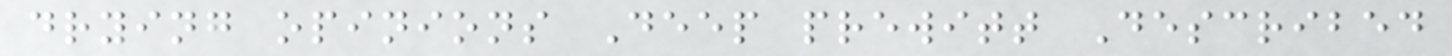drying opinions Deep prewitt Described
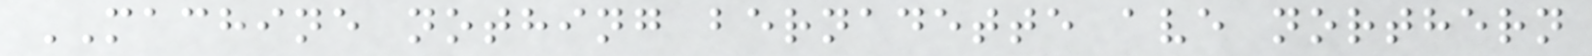MACHINE nothing bernadette ave northern
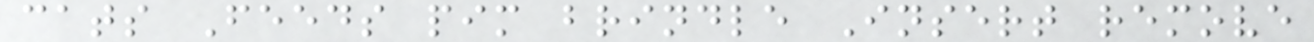cats Feeds pim brindle Insert remove
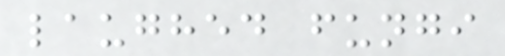laughed fungi
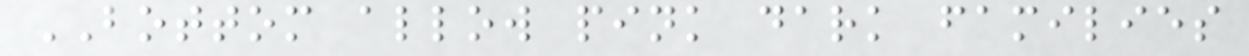BOTTOM allow pink dark families
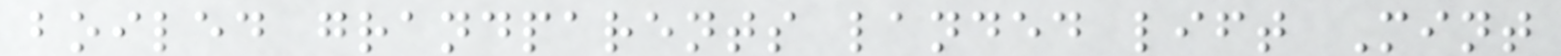boiled grandparents landed lift Mint
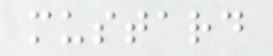mustard
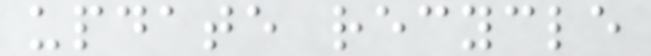update recycle
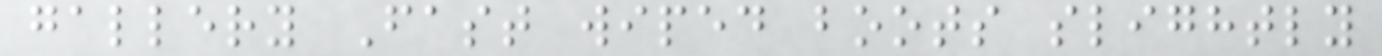gallery Fast wiped boots slightly
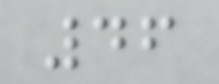46
